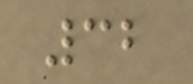32
